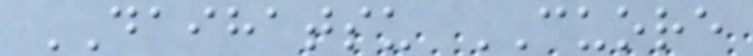DAIHATSU CUORE
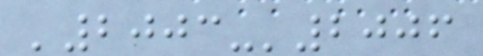'2003-'2006
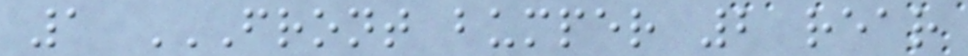1 FRONT BUMPER 2 REAR
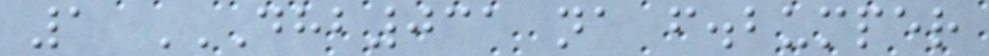1 DHB031 NA F.BUMPER
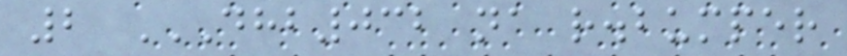2 DHB032 NA R.BUMPER
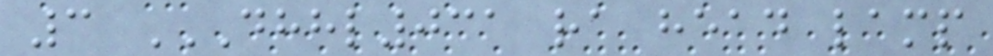3 DHHL031 RA HEAD LAMP
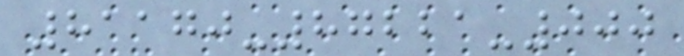81170-87221-000
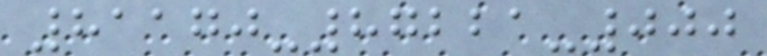81170-87221-000
